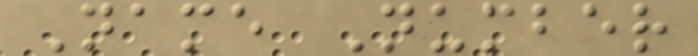Name Number
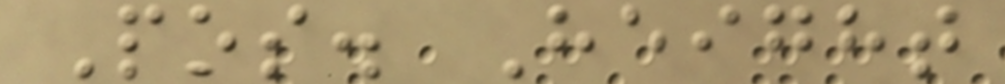Pos. Height
